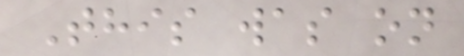This was on
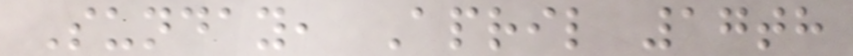Sunday, April 17th
